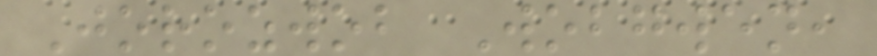Jorozwob Wobgwen,
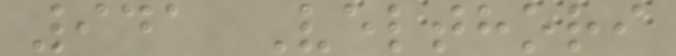941 Velthori
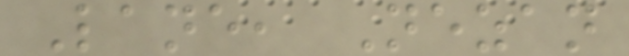Lane, Nezan
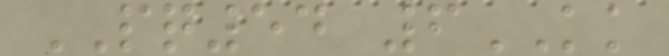PQ54 6KK
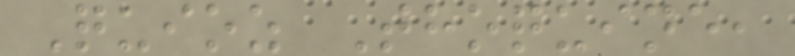Quioz Thoquine,
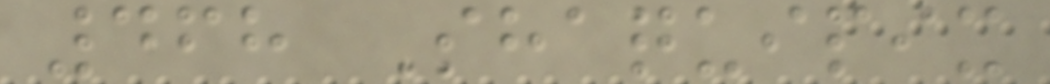468 Shaquipix
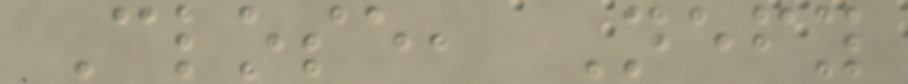Close, Nefy
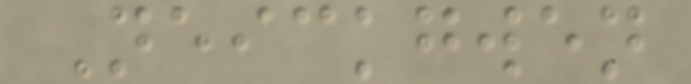Neickgwen
